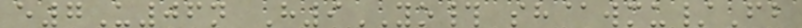e7U06n H9YO# sh@wmu/Fb
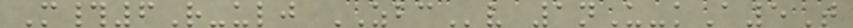M#6R-ulj ZBCv 1nU-kA5T
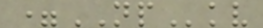=NPkv
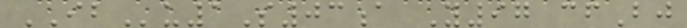IBu1S03a Y97 cfBj
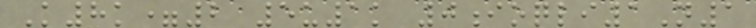K8k=2 5u1k 0ioqli1N1
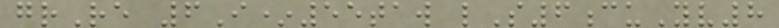grRe 6I*55taw lS6cuYv8
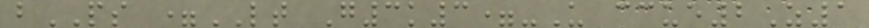bPS =LT G3k3=-U ccue2Z1
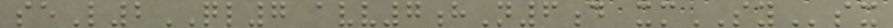seL2QL7 avv7hN6d xmSYsx
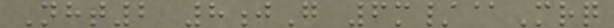Nht2 8jG 6m/@Mrq
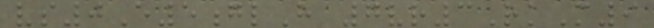vs0E5glH 7vr3RkM9
